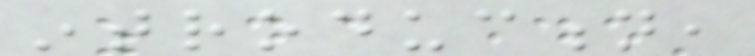introduction,
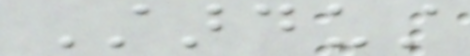Stardust
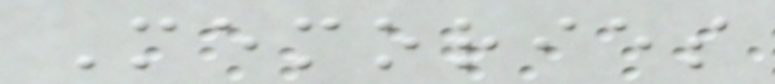Memories
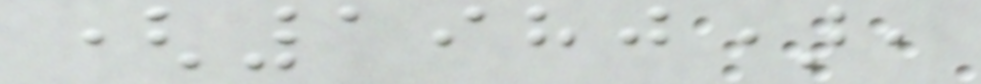(1980),
